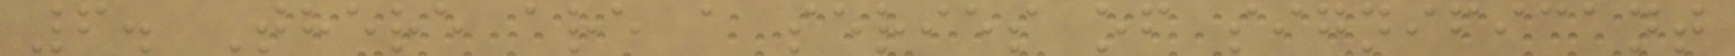6. There are a series of significant
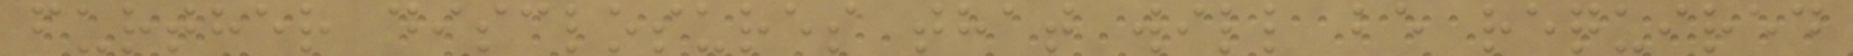further disclosures that will be required
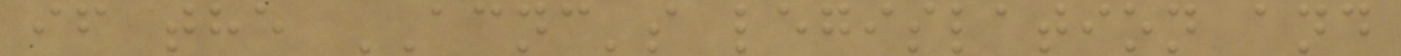if the ACNC's legislation and
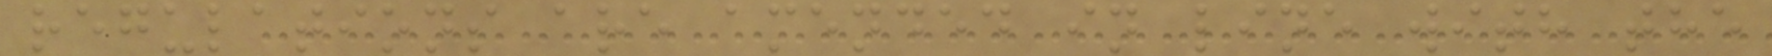regulations are amended in line with the
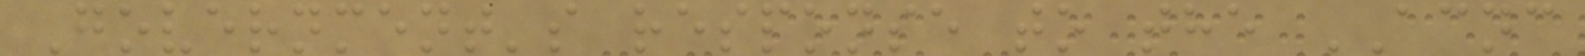Government's response to the ACNC
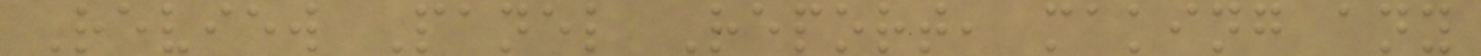Review Panel Report, making any
